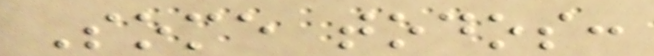Some todos:
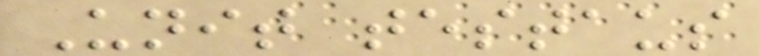Unit testaus
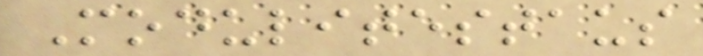Modulitestaus
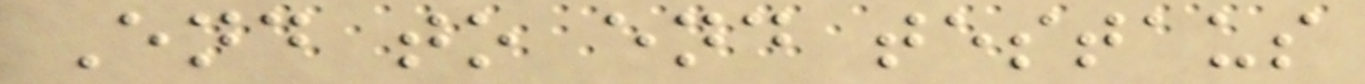End to end testaus
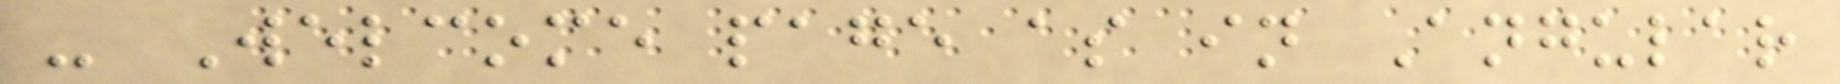- Welcome page as in Angular
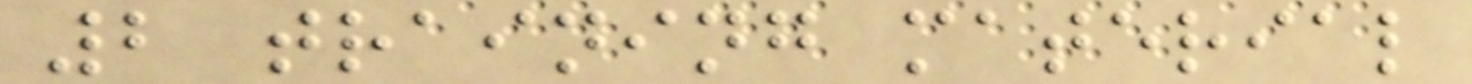2 training material
